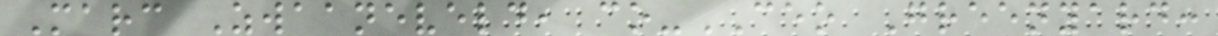Marc Zwaaneveld, co-CEO Greenyard:
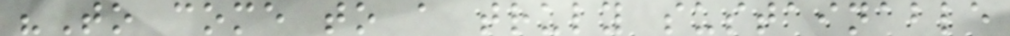"To come to a truly sustainable
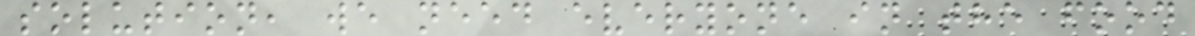solution, we need everyone in the food
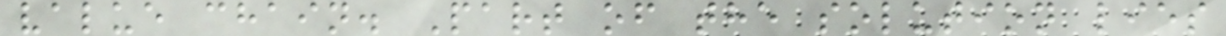value chain. Part of the solution lies
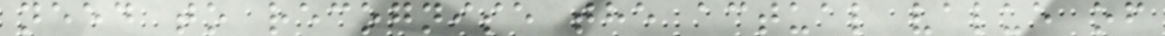need to recognise the actual value of
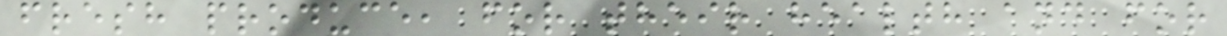fresh produce, for their health and for
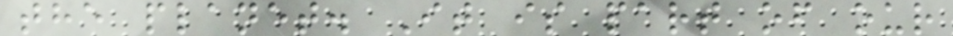the planet. It is part of our
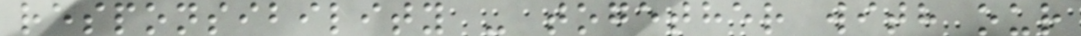responsibility - together with our
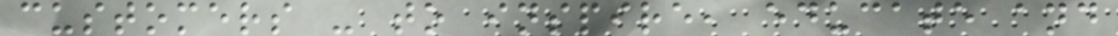customers - to inspire, educate and
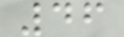46
